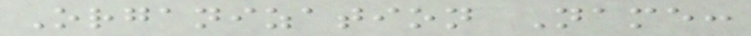Organization Name:
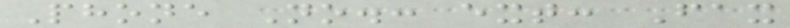Phone No.: ext: Fax
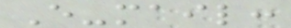E-mail:
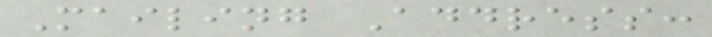Mailing Address:
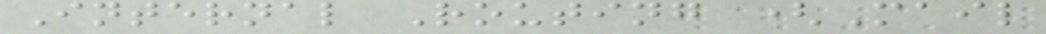Internal Routing (Mail
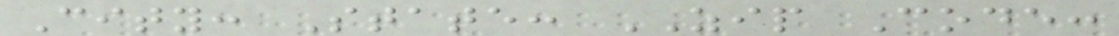City: State: ZIP Code:
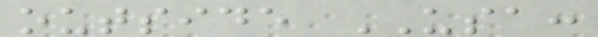outside USA:
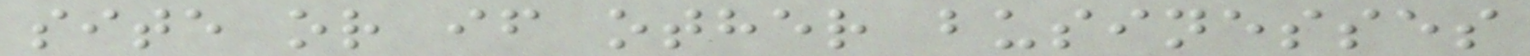site or if other businesses
